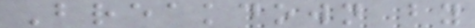Breakdown by
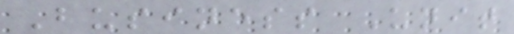Business Unit
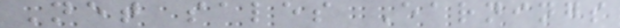Net sales Earnings
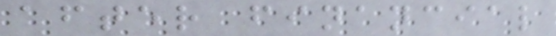after financial
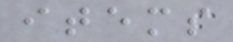items
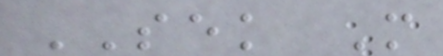SEK M
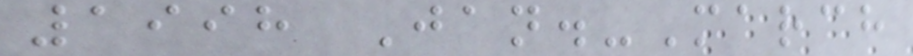1998 Jan.-March
